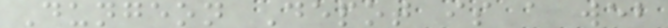Dungeon Depot is a web
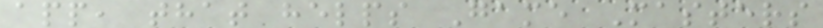app, that helps Game Masters
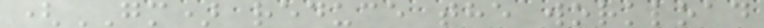(GM) reduce the workload
